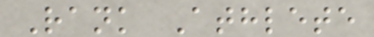Rank Athlete
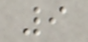9
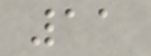11
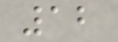12
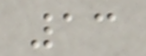13
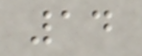14
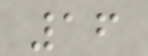16
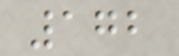172
